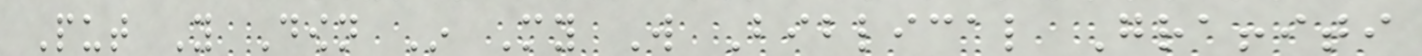Put You Down In My Will Biblical Graffiti
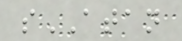sATAN
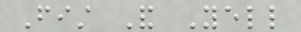Fist And Yell
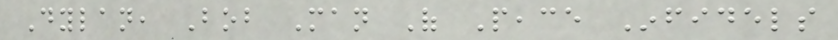Dylan, Bob Man Of Peace Infidels
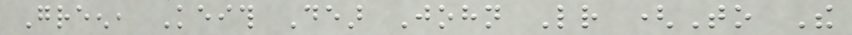Green, Keith Dear John Letter (To The
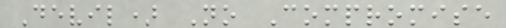Devil) No Compromise
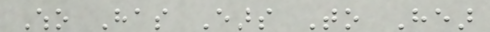Who Has Ears To Hear
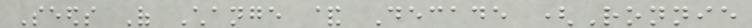Seeds Of Change & Decade (Ronnie
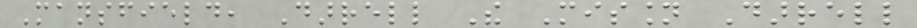Mansfield, Darrell The Mission Darrell
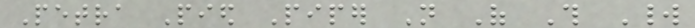Petra Pied Piper Not Of This World
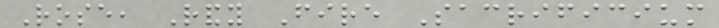Rose, Randy Fire Sacrificium
